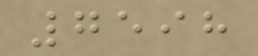7598
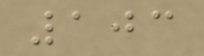103
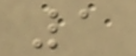1
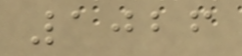1026
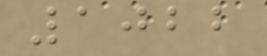1022
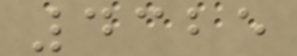4325
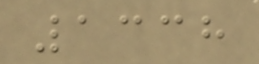1338
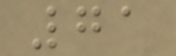71
